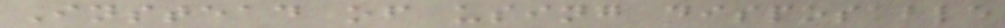Instead of using disposable
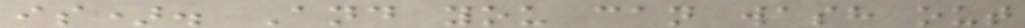is). And you can wash out
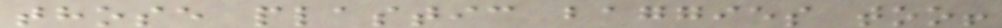those plastic baggies too!
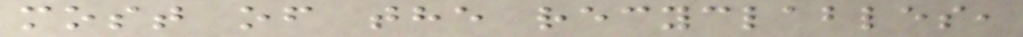most of the recyclables,
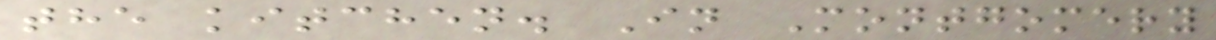the kitchen. In Montgomery
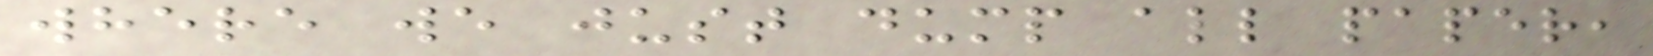where we just dump all paper,
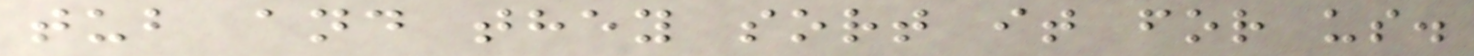tub and they sort it for us.
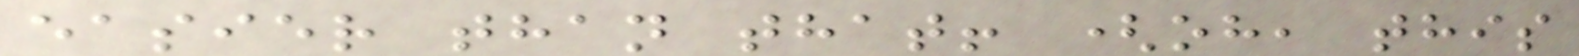easier than that! (oh, this
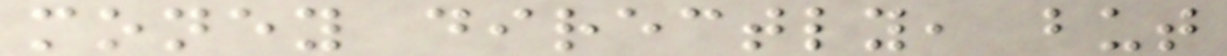money directly, but
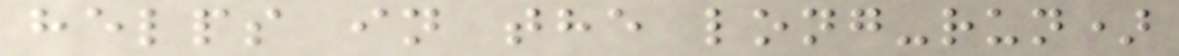helps in the long-run)
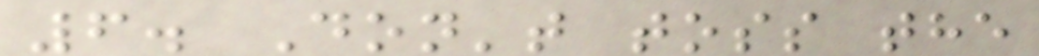6. Don't toss the
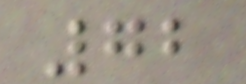72
